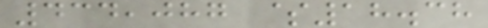434,087 $18.38
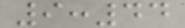9:44
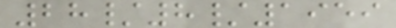28/8/1959
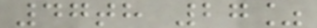47th 27%
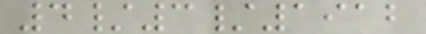4/3/1912
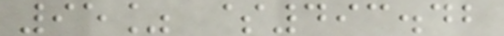95% $493.42
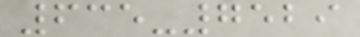635-7529
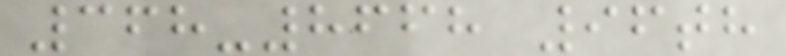368-8668 96th
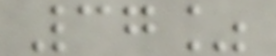37%
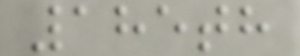185th
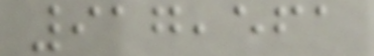917,561
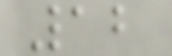12
